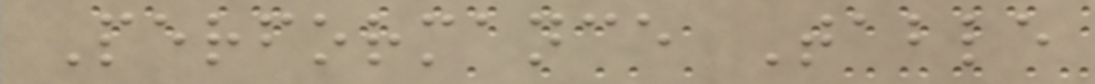Performance Table
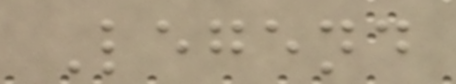Legend
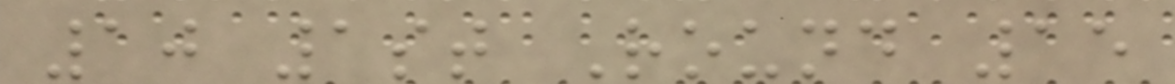10 1st Round 15
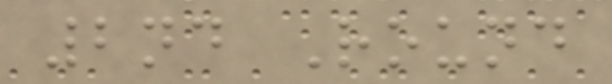2nd Round
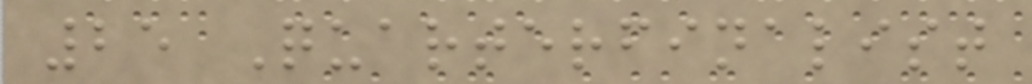25 Quarterfinalist
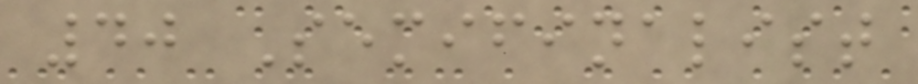40 Semifinalist
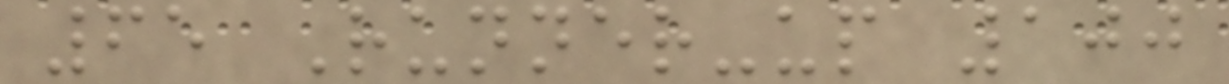65 Runner-up 100
